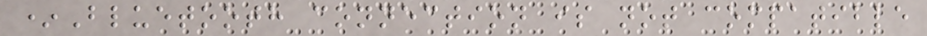*Bluetooth connection is not compatible
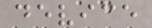device
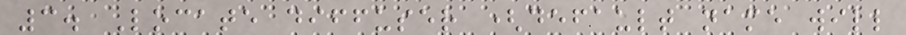3. Locate diffuser (default name will
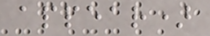appear)
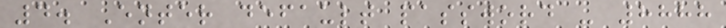4. Enter default password - 8888
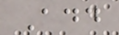Add
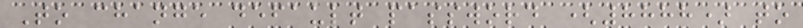To change default password (8888) to
